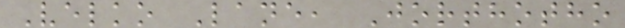Velko Lane, Jorthotho
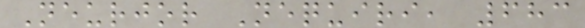Neurjor Nequiri, 683
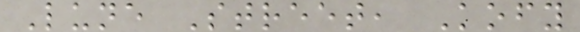Lune Street, Kofy
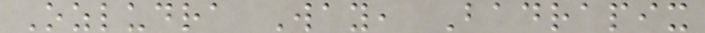Ozludra Way, Badrapix
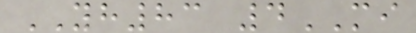YH83 4MI
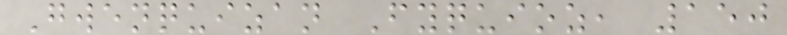Gwenquizan Fyquioz, 150
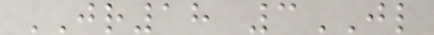JR18 3JL
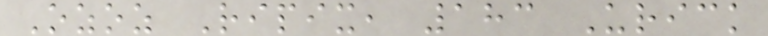Ozoz Ripix, 183 Urick
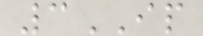3IP
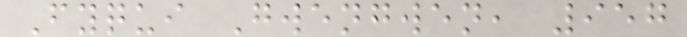Fyqui Gwengwen, 957
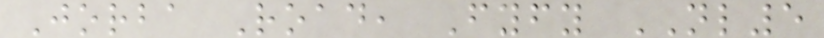Jorba Road, Fyfy NL5
